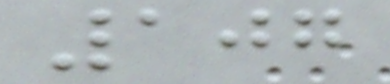107
